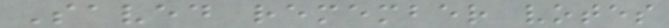Saved remember votes
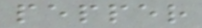pepper
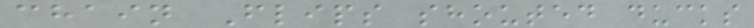chain Flips shouted ducks
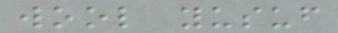wool yusuf
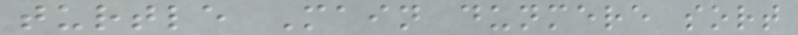turtle Main dunmere sort
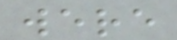were
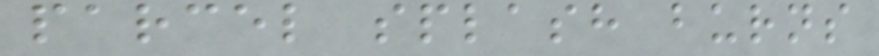parcel splash burns
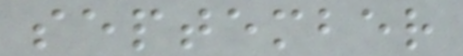september
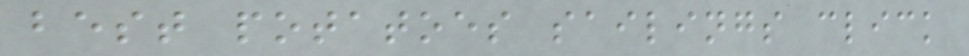best potatoes sailings click
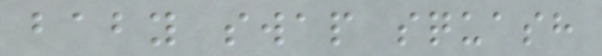baby swap squash
